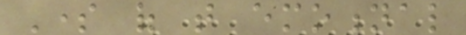Some of that emotional
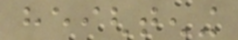heightening
